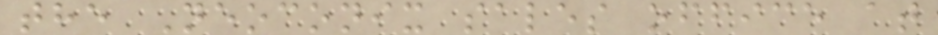the Neoconix sales office at
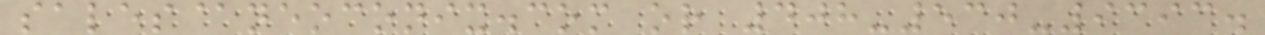sales@neoconix.com or 408-530-9393.
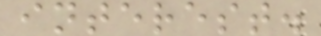interest.
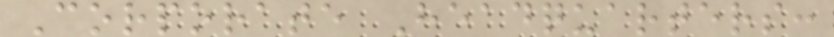Corporate Headquarters:
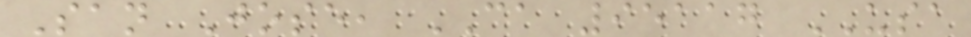San Jose, CA 95117 USA
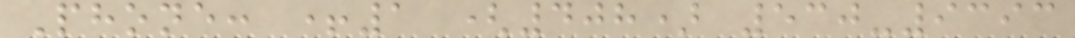Phone: +1 (408) 530-9393
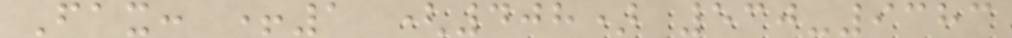Fax: +1 (408) 530-9383
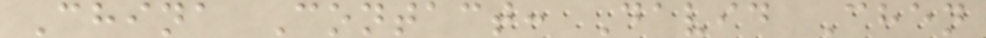China Contact: David Chen
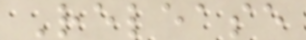Release
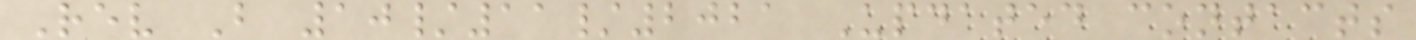Rev B 10/11/2021 Updated contacts
